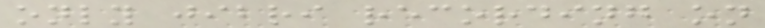only jibri recording on
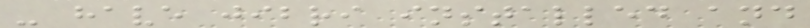- have jibri installed and
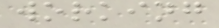working
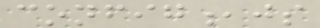config,js
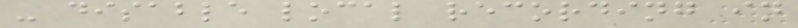- disable local recording in
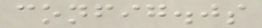config.js
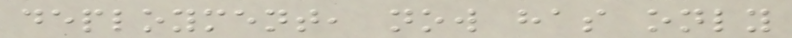deployment, now has only
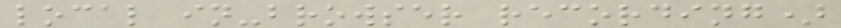local in-browser recording)
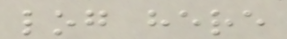log here
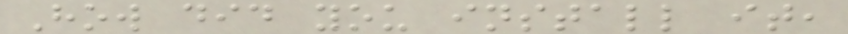How did you install it,
